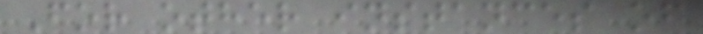For other instances of
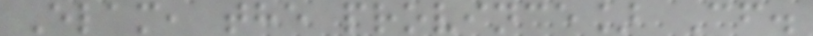Elam, the province] Cf.
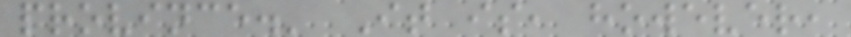province.' It is, however,
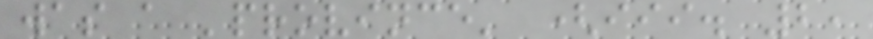was a 'province' (iii. 2,
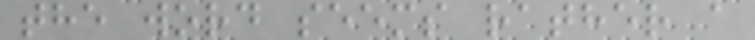the word seems rather a
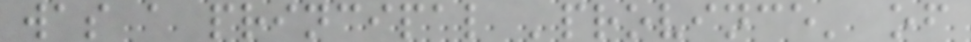was a principal 'province' of
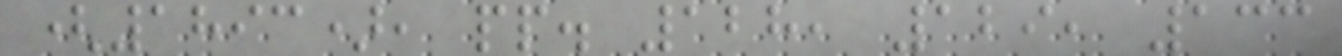(1893), pp. 128, 129, 133
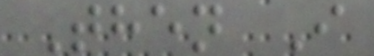Then I
